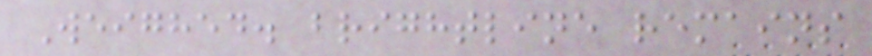Weighed. brightline remains
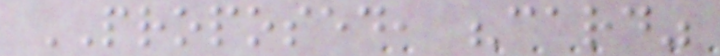PROPOSED, "card"
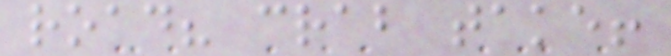road? crab take!
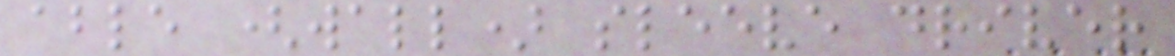able (wall) sleeve driver
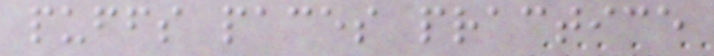puffs paces practice
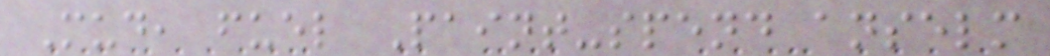Mud, fuel Paint-spend anselm
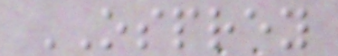OSPREY
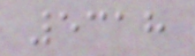5318
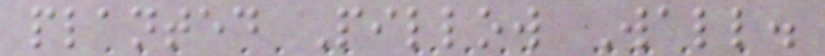planted Pillow Wall.
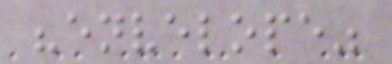"envelope"
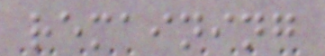remaining
